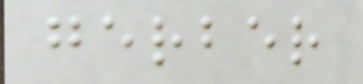gerber
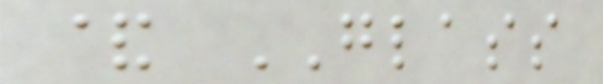& GLASS
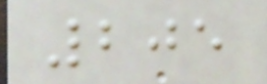205
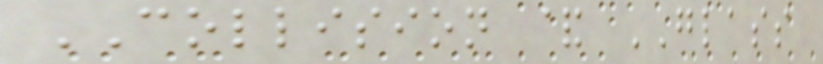COLLISION & GLASS
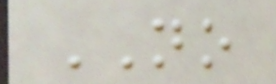NO
